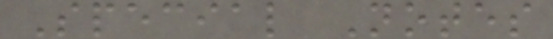Special Notes
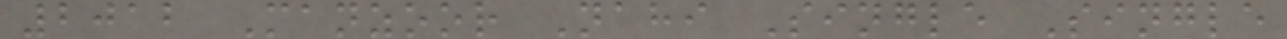2012 Manzoor Nahi Single Single
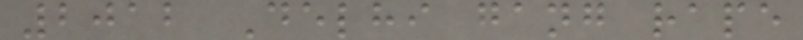2012 Delhi gang rape
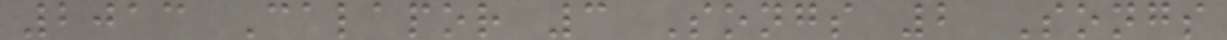2013 Calapor 3 Songs 2 Songs
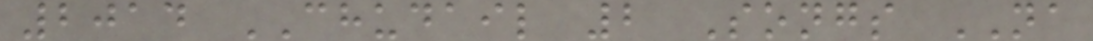2014 CHUDAIL 2 Songs NA
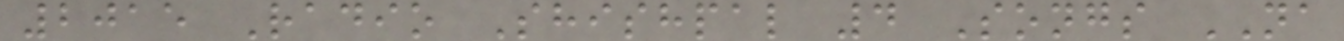2015 Radio Shishpal 4 Songs NA
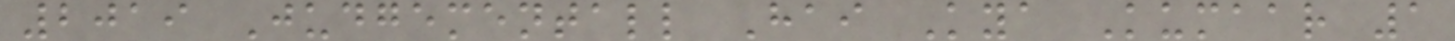2019 Judgementall Hai Kya Kumaar 1
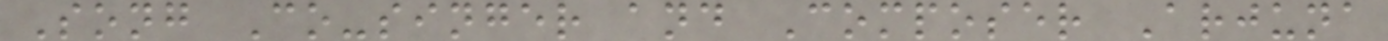Song Co-singer and Composer Arjuna
